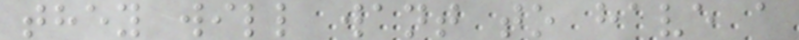they will want to have a
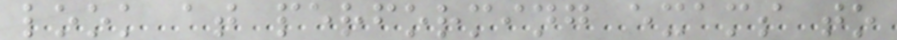look at performing exams to
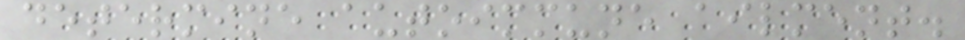determine autoimmune ailment.
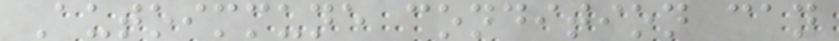Autoimmune condition can
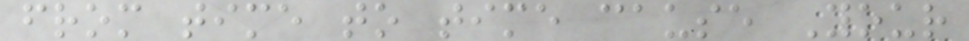from time to time cause Your
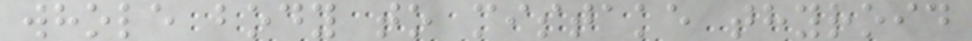whole body to mistake thyroid
